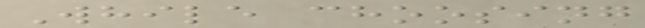While choosing
